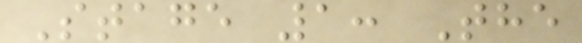Stage 1: The
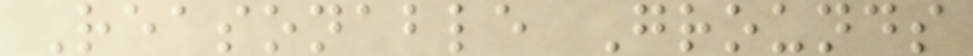Reasonable Grounds
